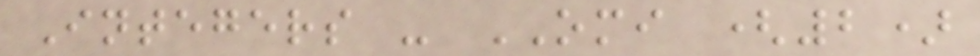Integers - OMI (2)
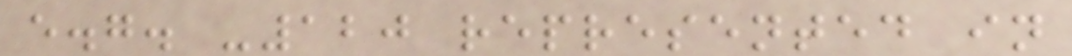e.g. -120 represented in
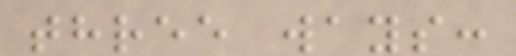three ways:
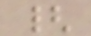{
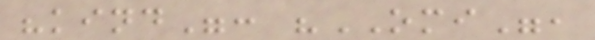"kind": "OMI",
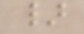}
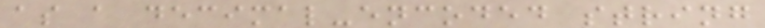as a decimal-encoded string
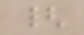{
